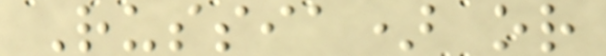Russia) or
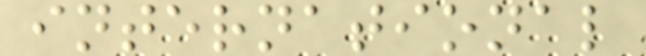international
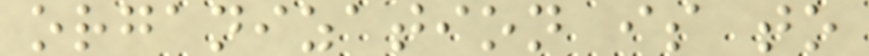organization is to
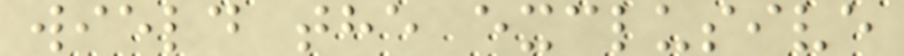wield the exclusive
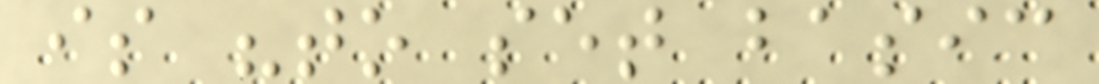is "to set basic
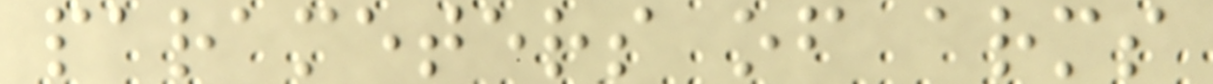parameters of arms
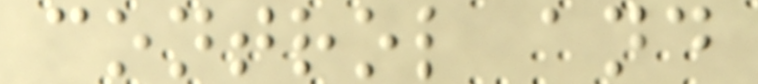control and
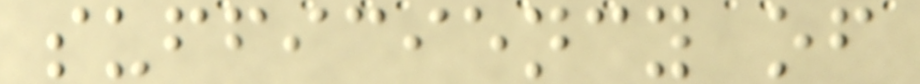sufficiency of
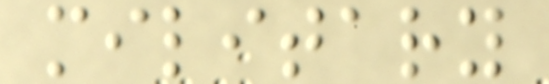military
